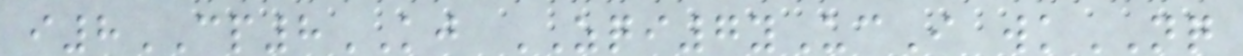i8CP8KJ ZQI7yUcI wkNQ
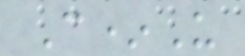C*U
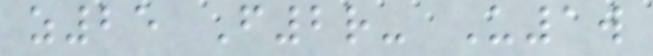z25 F2r- U1w
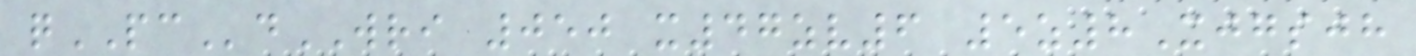qPCdWRI 050 x47zv6 5z8Xjgsjh
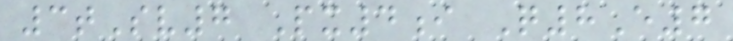3tSv7 Px4i Q8E7
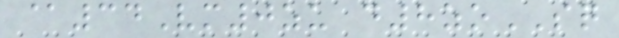@34Vm0zu d8zoSQ
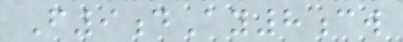F9dAy8cw
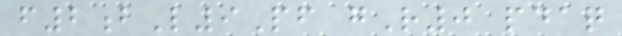f2bL9Pf gR0 pdaq
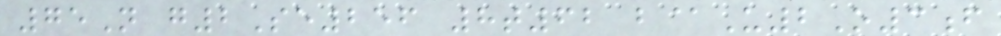75N g2Se256 8t62 b@U2O3f
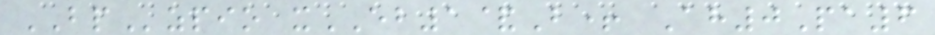BPzpio xEB1&B+ Ah0Pa6
